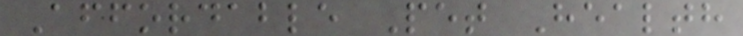Affordable Pet Health
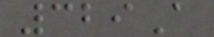329A
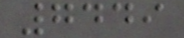7449
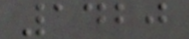1420
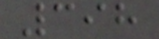398
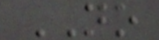NO
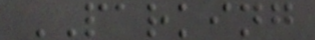PARKING
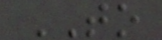TO
